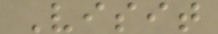Visit
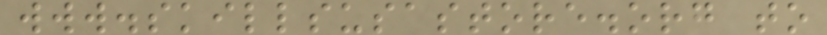www.skillsusastore.org to
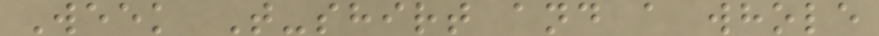Week T-shirt and a whole
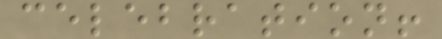celebration!
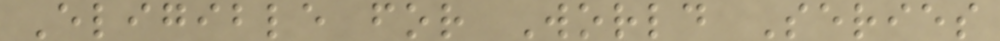Eligible for World Series
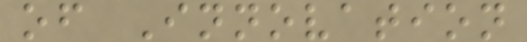of Innovation
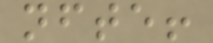nfte!
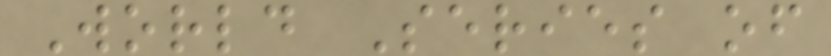World Series of
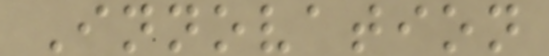Innovation
